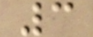3
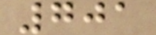701
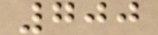700
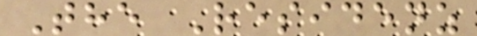The Residenz
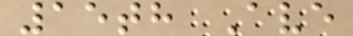15th Ave
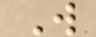W
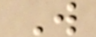W
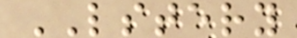LSTERY
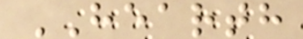HEARTH
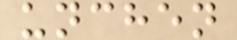unchen
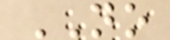NO
